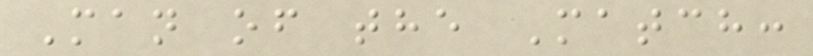Man of the Match:
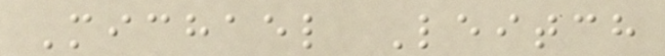Michael Leitch
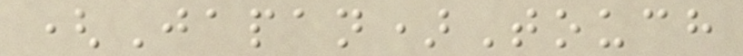(Japan)Touch
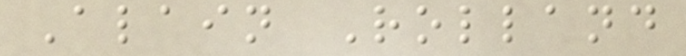Alain Rolland
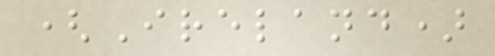(Ireland)
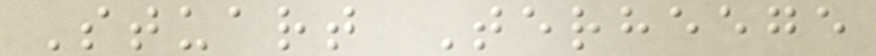Stuart Terheege
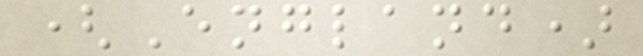(England)
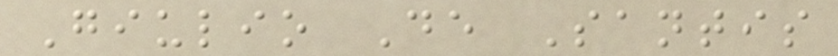Giulio De Santis
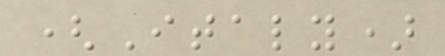(Italy)
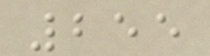255
